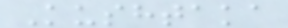Kushtaka
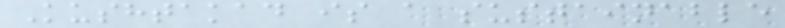Kushtakad is a sustainable
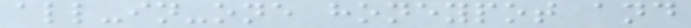all-in-one honeypot and
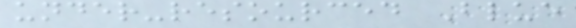under-resourced Blue
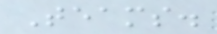Teams.
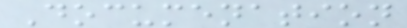Documenation
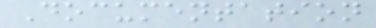Documentation
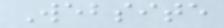Website
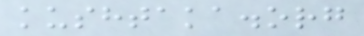kushtaka.org
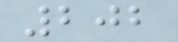202
